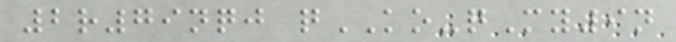2r79nqj qKO-qMy9n
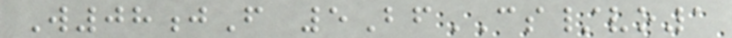W08jF 5BfCS/vo1
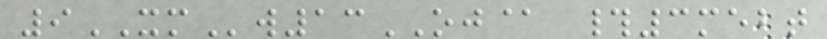9XMw13OJ@ #3mebt
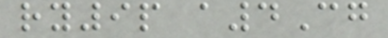ry9p a4Cg
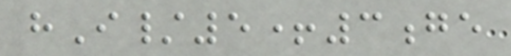hI/5+3ge
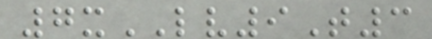7xLV9T3
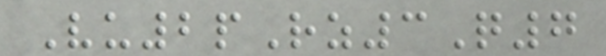Vu2pRz3Q7
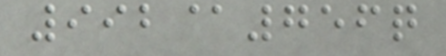992@756q
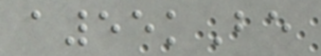a55kBe
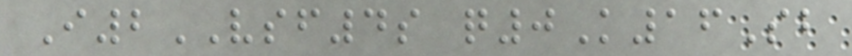I2VSF4s q0K16Sb
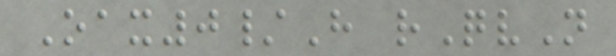Oax0/H rQvN
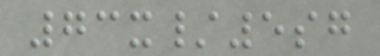73x/5sg
